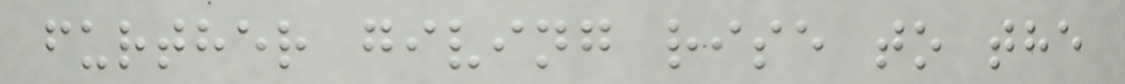further giving rise to the
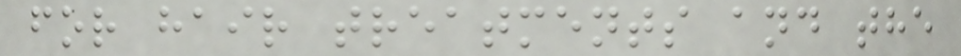for hair treatments and the
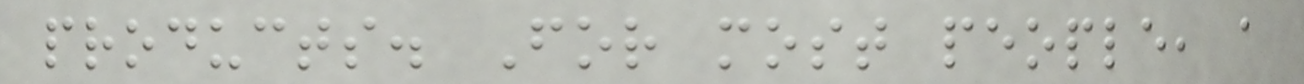products. For most people, a
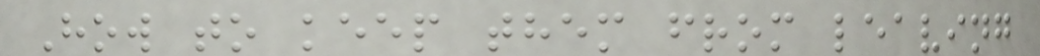How to keep them from leaving
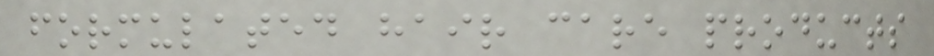formulated hair care products
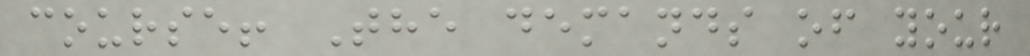course! The demands of your
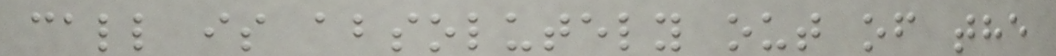call is absolutely out of the
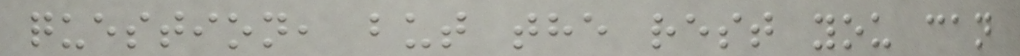question, but the rest you can
